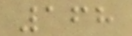168
